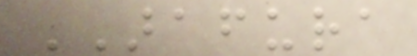ARAFURA
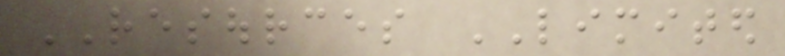RESOURCES LIMITED
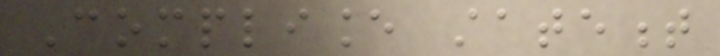Compliance statement
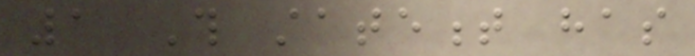1 This statement has
